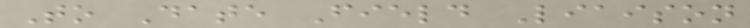To Date Field Liaison
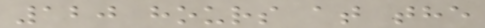120 hours at the
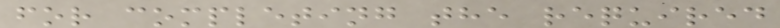for completing the required
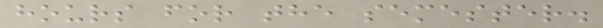hours for the semester.
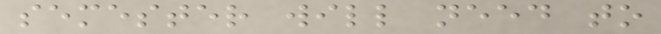semester will need to
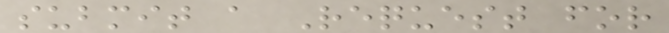submit a Request for
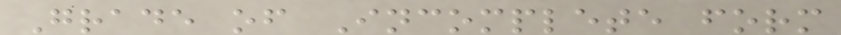Grade of Incomplete form
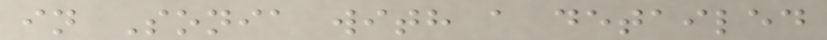in Sonia with a detailed
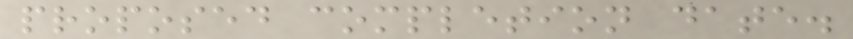proposed completion date.
